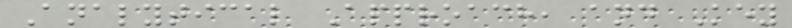Analytical Approach, and Key
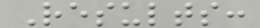Results:
